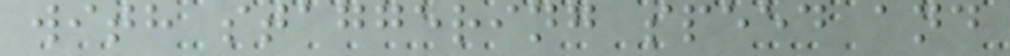with staggering speed and
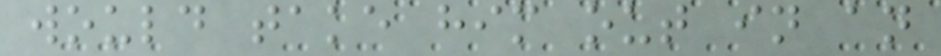would take him out in an
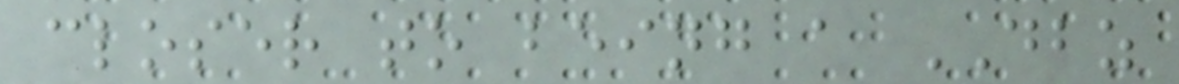closer to being a DBZ
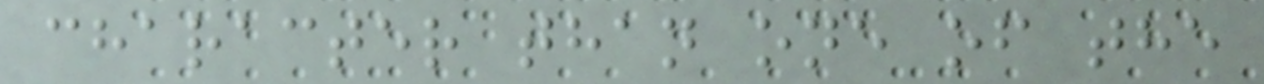character than one of the
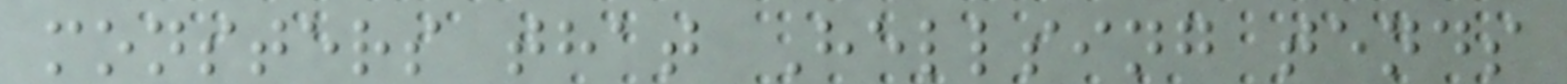monsters that Hellsing tends
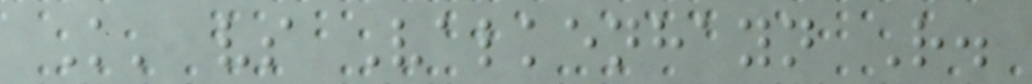K' vs Valkenhayn R.
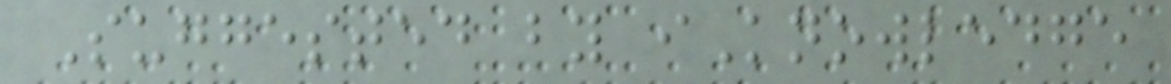Suggested by iKnowledge
